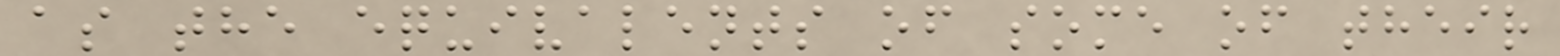as the equivalents of some of their
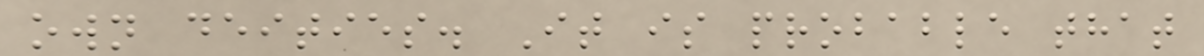own deities. It is probable that
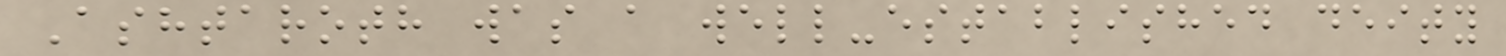Ashtaroth was a well-established deity
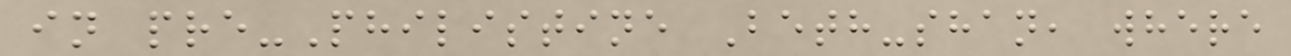in pre-Philistine Beth-shan, where
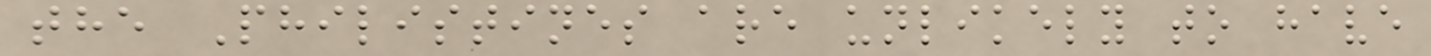the Philistines are unlikely to have
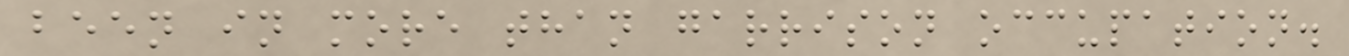been in more than garrison occupation.
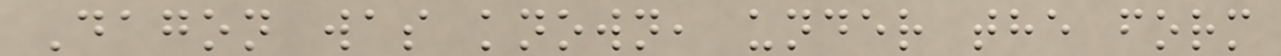Dagon was known, under the form
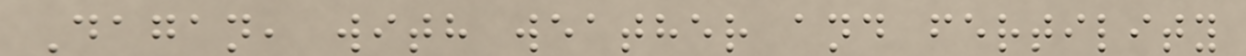Dagan, with weather and fertility
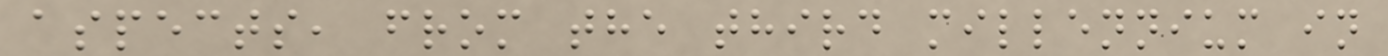aspects, from the third millennium in
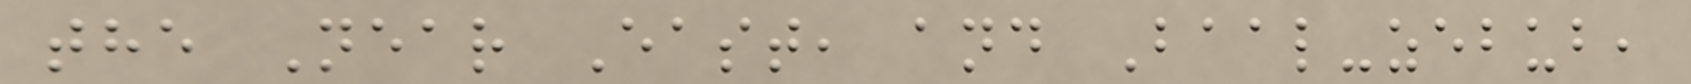the Near East, and Baal-zebub,
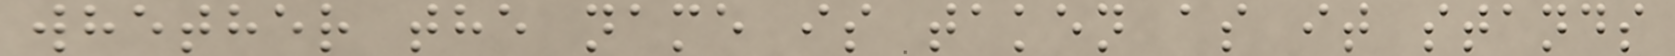whether the name is taken as it stands
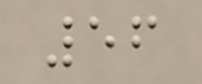56
